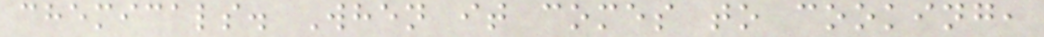chemicals. When it comes to cooking,
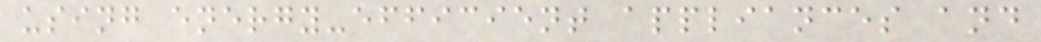using energy-efficient appliances and
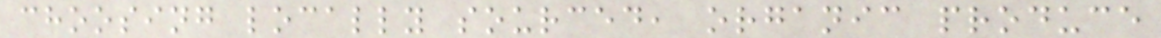choosing locally sourced, organic produce
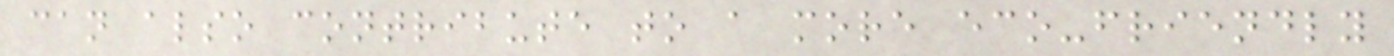can also contribute to a more eco-friendly
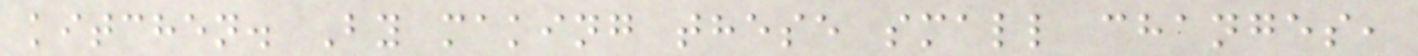kitchen. By making these small changes,
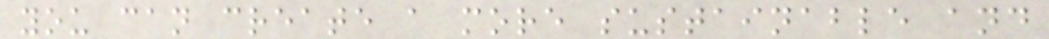you can create a more sustainable and
